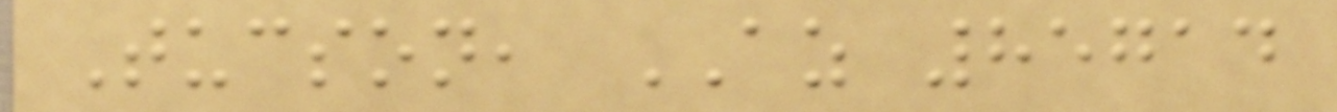Tucson, AZ 85714
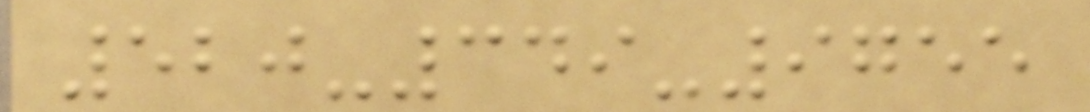520-349-9755
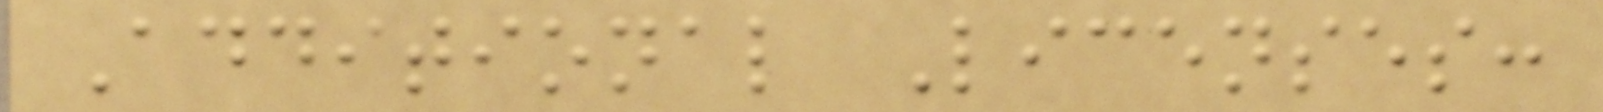Additional Licenses:
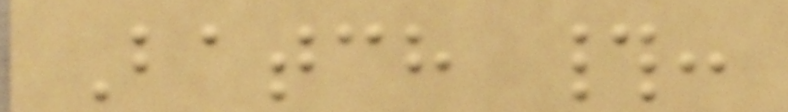Batch #:
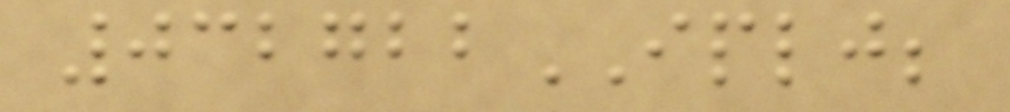032722IPLJ;
